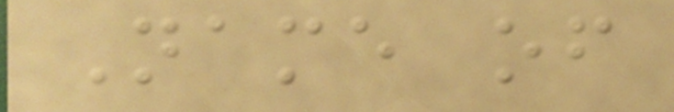Name of
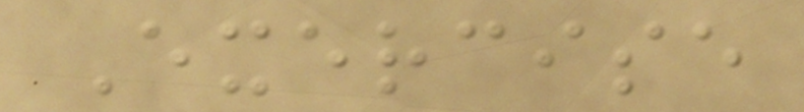Exercise
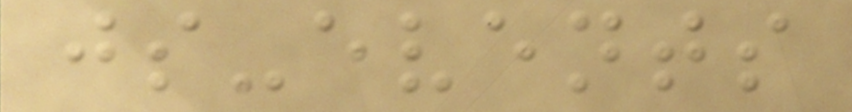js-events
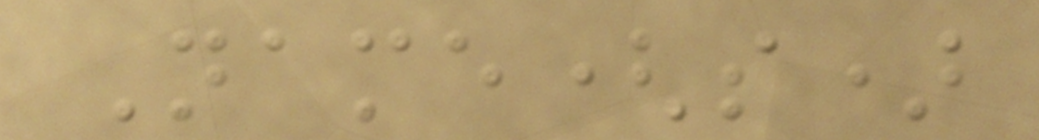Name(s)
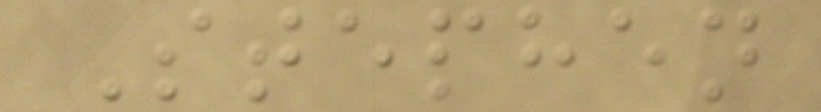Stephen
